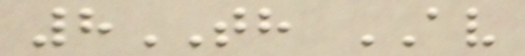8TH AV
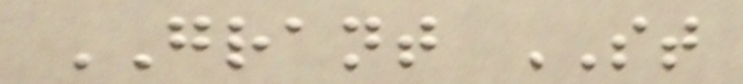GRANT ST
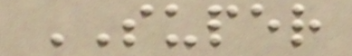SUPER
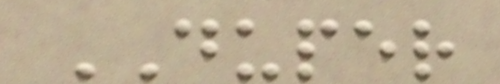DUPER
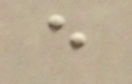e
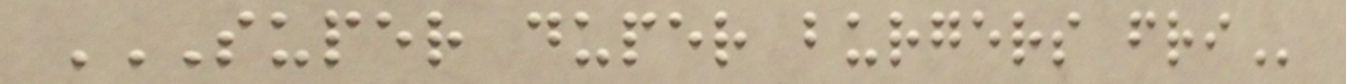SUPER DUPER BURGERS FRI
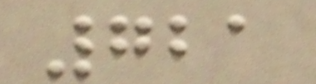721
